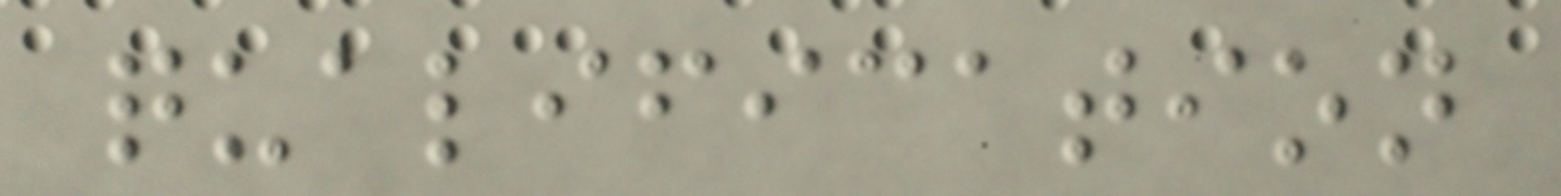qualification
